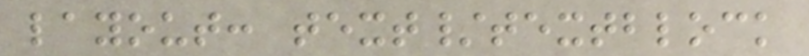layout: text/textblock
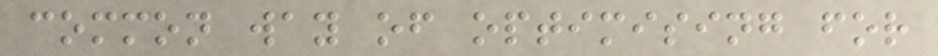common way of optimising for
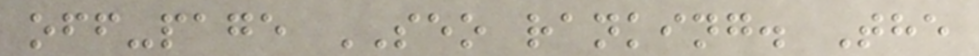off-page SEO ranking. The
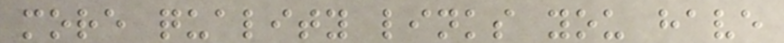more quality links you have
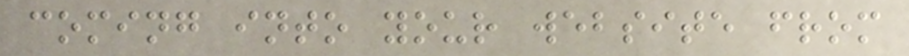coming into your website from
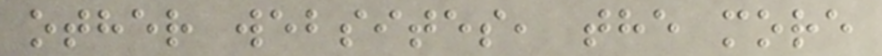other websites, the more
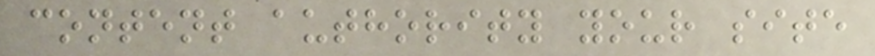content authority your site
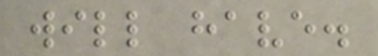will have.
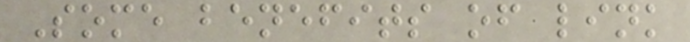Some benefits of link
